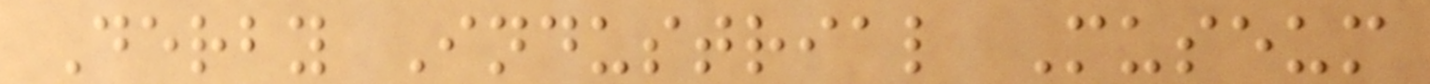Derby Industrial Museum
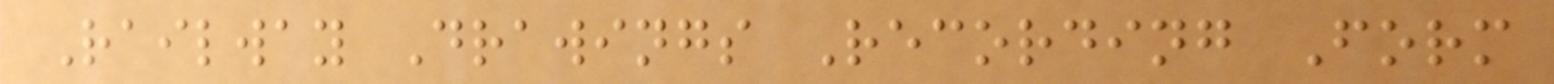Railway Drawings Recording Form
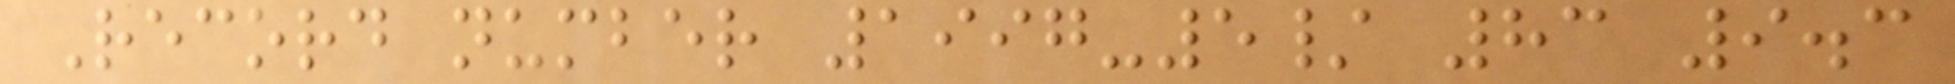Record number 1997-5/ 83 9.3
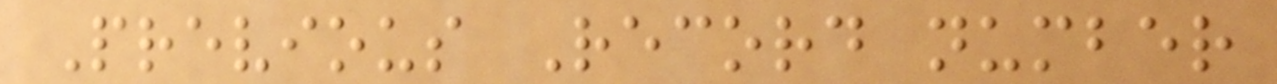Previous Record number
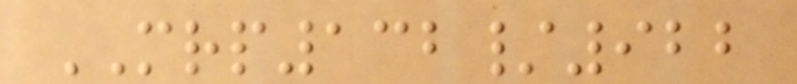MRP132/922
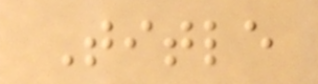Title
